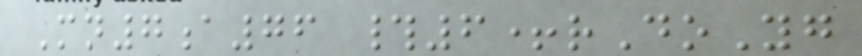Mn7a76 #6+rDoYg
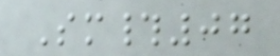Sm#07
